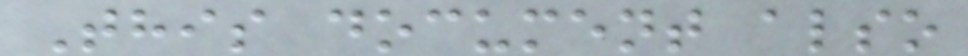This document also
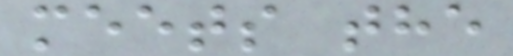meets the
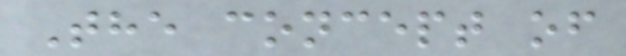The concept of
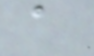a
